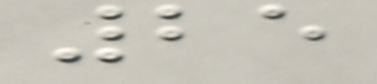25
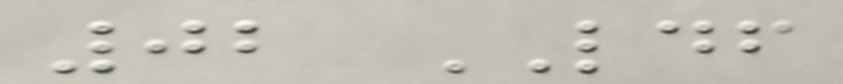02 LDF
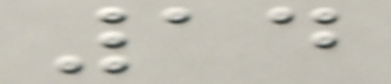14
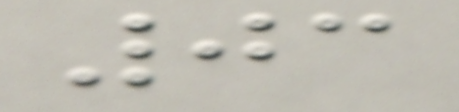03
